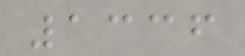1336
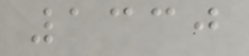1330
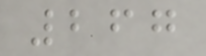267
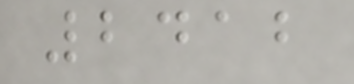2412
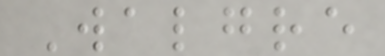Walgre
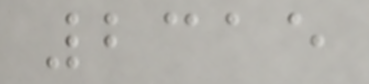2315
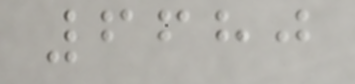6680
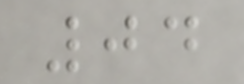04
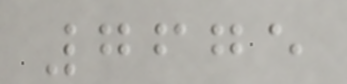7675
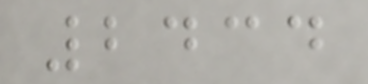2434
